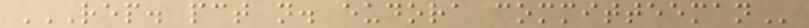REP. PCT N. EUDORA COMMITTEEMAN
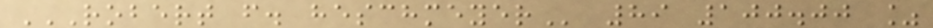ROBERT F. HESCHMEYER 89 100.00 %
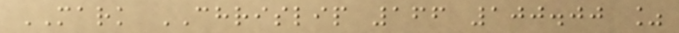MARK CHRISLIP 166 100.00 %
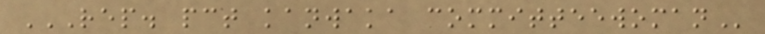REP. PCT KANWAKA COMMITTEEWOMAN
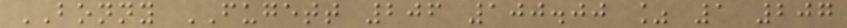BONNY FUGETT 206 100.00 % 1 207
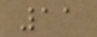11
